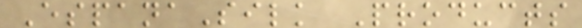EspanaSilk Products
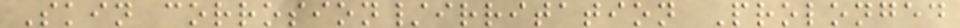Skin corrosion/irritation Prolonged
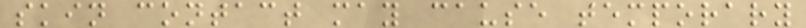skin contact may cause temporary
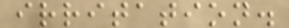irritation.
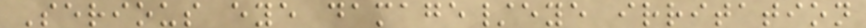Serious eye damage/eye irritation
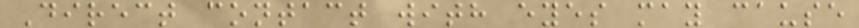Direct contact with eyes may cause
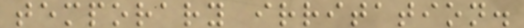temporary irritation.
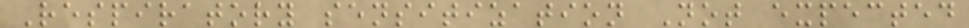Respiratory sensitization Not expected
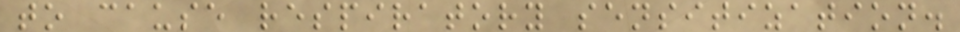to cause respiratory sensitization.
